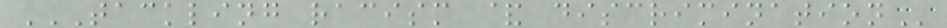TACKLING RACISM & DISCRIMINATION
